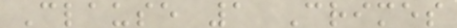Clause 1 Crimes
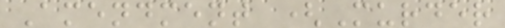Amendment (Murder
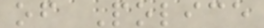of Police
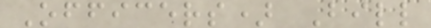Officers) Bill
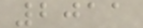2011
